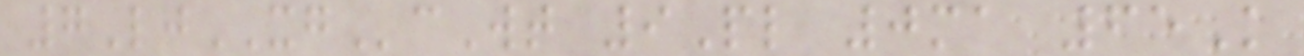7LjXGcWt 9Pl 0ma 65K
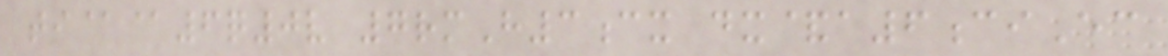ti@@6q0v 7rmH3cx dx&a6ciEc
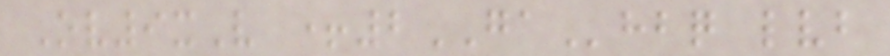Ov9xV +2GAhbq lvb
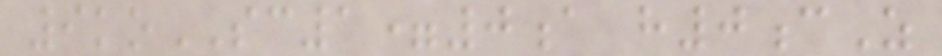9koSC1=0a h0cZ
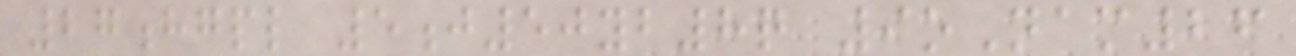27hgpl 5j50yb8q 9oNam26
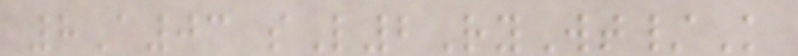8A03 sL2RyWt/K
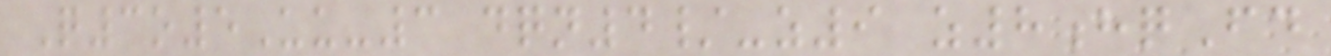Q3o5Uu-3 dqn4/-z9 z8hqFd
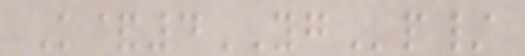K&4YGp/
